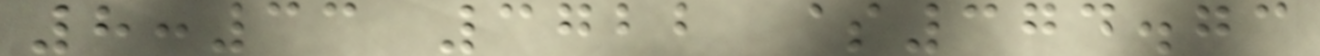8:33 3722 $374.73
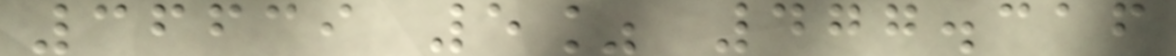36639 5% 477.316
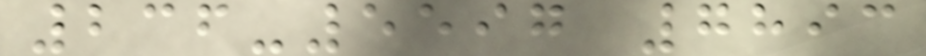236-5597 7893
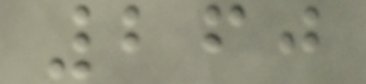260
